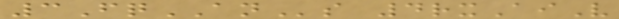3FqANs 4rxAiV
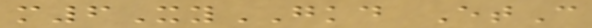m6XyGKD EtC
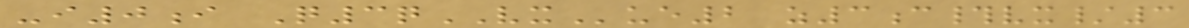-i0i Q3qVXue2 z3c#vx/3
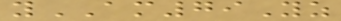yAM79Yz
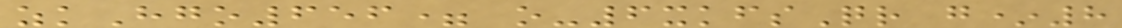zkHgo656= o-6xkfsQr g*8
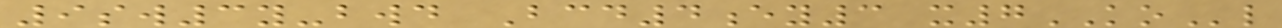9sw3y-bwd Bcd4ey3 x7KOl
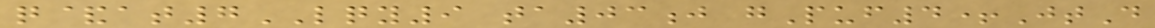q&at7LQY9 ta03j gPuf4+JtD
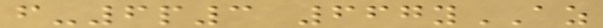f-6p3 667yAZ
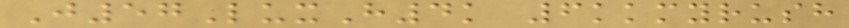J57LuxH4k 6kkmyrush
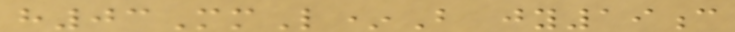h03MmL*B jy19c
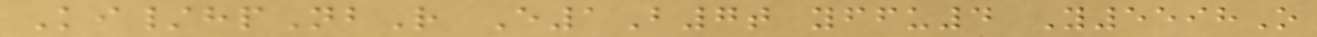Ki/hpNbR E1B7t yffu4 Y5598O
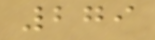279
